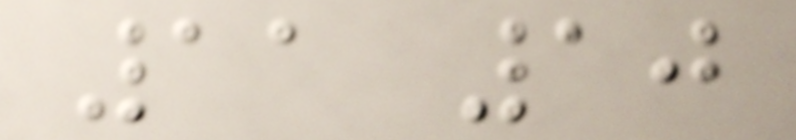11 10
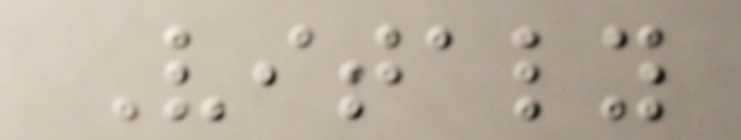Vitaly
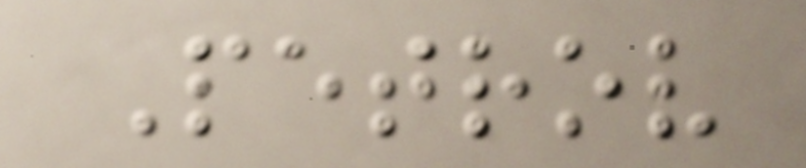Petrov
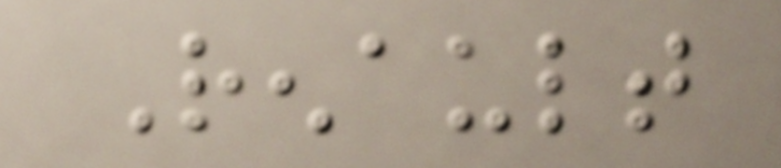Renault
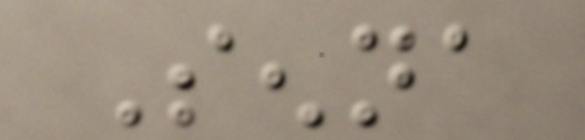Senna
